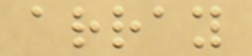array
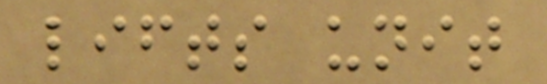lifts unit
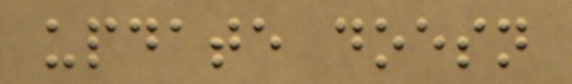update doesn
